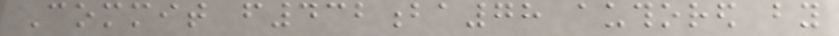Commit f432ba78 authored by
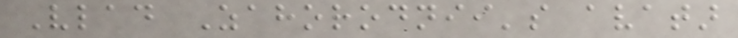Vlad Zahorodnii's avatar
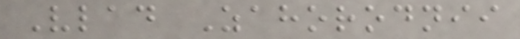Vlad Zahorodnii
